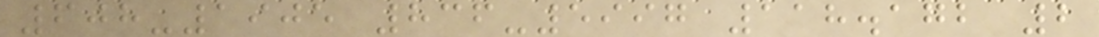608-1905 836-5997 118.172 2
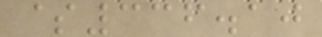$336.10
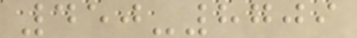450-8709
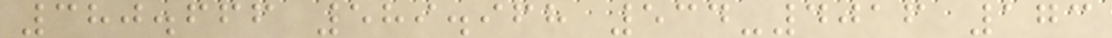380.666 589.968 534-4016 173
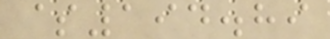$194.89
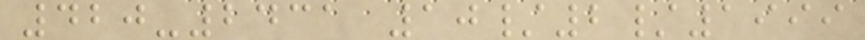420-2431 10/2/1999
